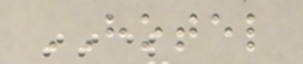HOTEL
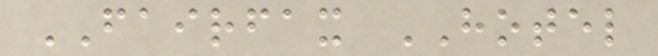FAIRFAX HOTEL
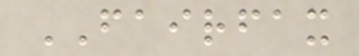FAIRFAX
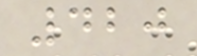420
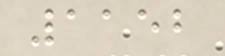1152
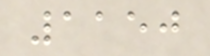1150
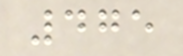475
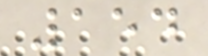154
